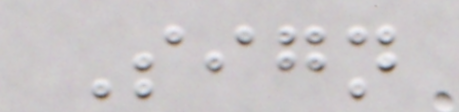Sign
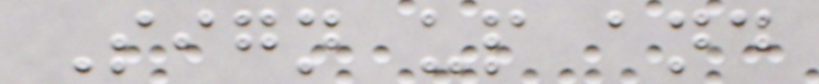Sign up and
